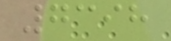7398
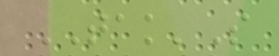TAK'S
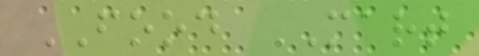FOOD MART
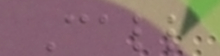Call
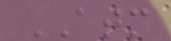ATM
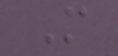M
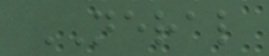NERAL
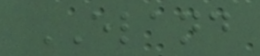ELAND
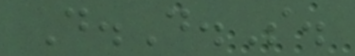D.D.S.
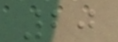20
